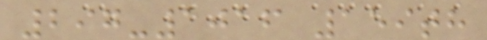297-1016 159th
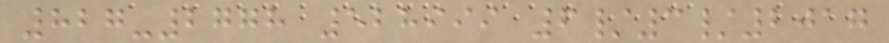827-2778 528999 6/3/2017
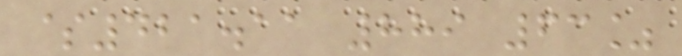$421.11 889 63%
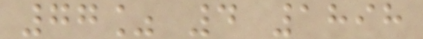77% 4 1898
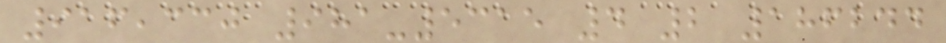916,330 981-5315 4 2 186244
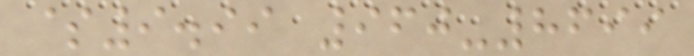$9.99 960-8699
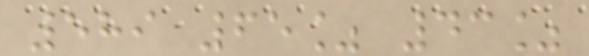589 65% 43%
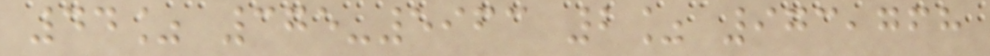44% 375-5963 2% 973,768
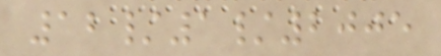12/1/2005
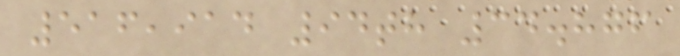516,914 94th 34.876
